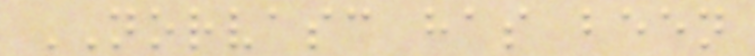NORVASC has been
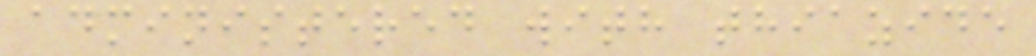administered with thiazide
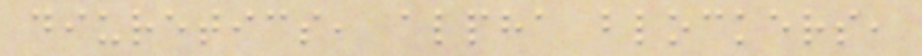diuretics, alpha blockers,
